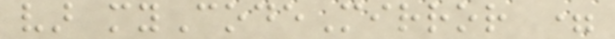var myCodeMirror =
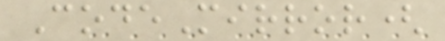CodeMirror(
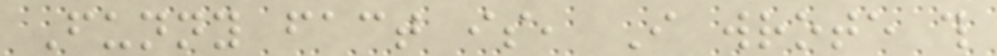Funny fact is, I wrote this
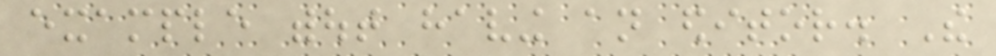example without having an editor. The
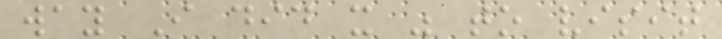way I did it was to visit
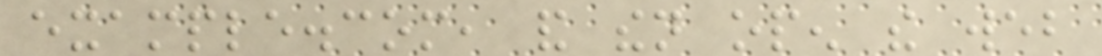example.com, and then open the web
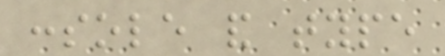console and type
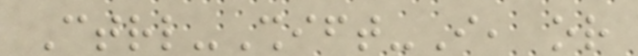Ctrl-Shift-I, or
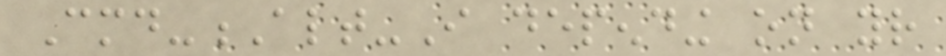Cmd-Alt-I depending on your
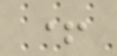+
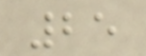25
